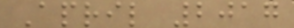April 2017
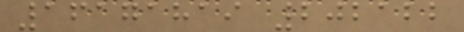16171819 202122
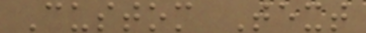Custom Text
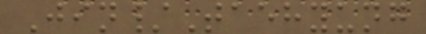Jin/Taehyung
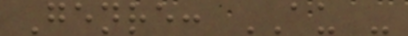Genre: AU -
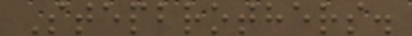Stepbrothers.
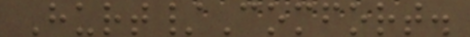Hurt/Comfort.
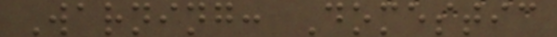Warning: Domestic
